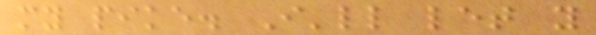my pike. I'll let you
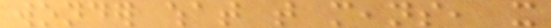wonder what that means, it
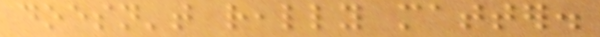doesn't really matter.
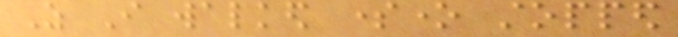As I walked someone stopped
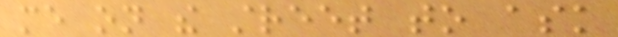me on the street to ask
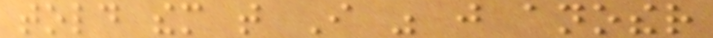told them that I was just another
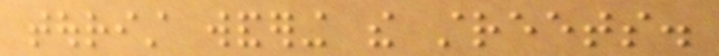tourist wandering the streets.
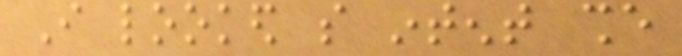I looked so intent she
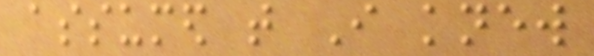assumed that I knew
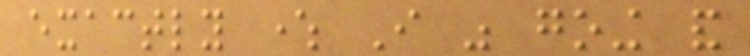exactly where I was going and
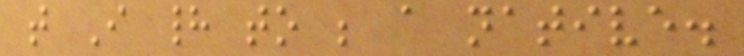that I had to be a native.
